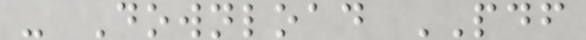- Download PDF
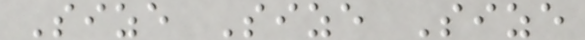Size Size Size
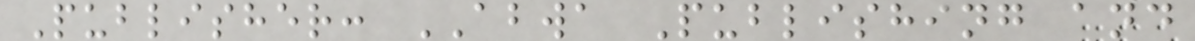Publisher: ABWA Publishing and
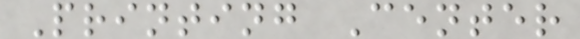Printing Center
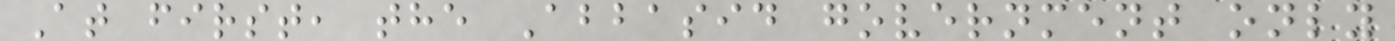At first, the Abbasid government only
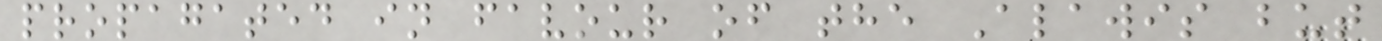propagated in favour of the Alawis but
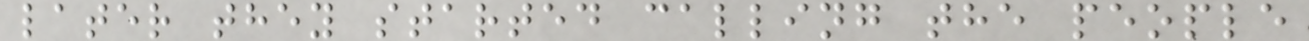later they started calling the people
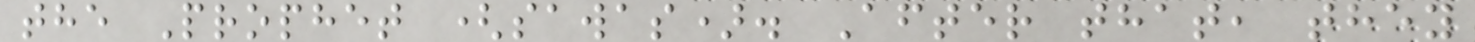the Prophet (sawas). After that, they
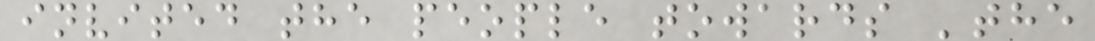invited the people towards 'the
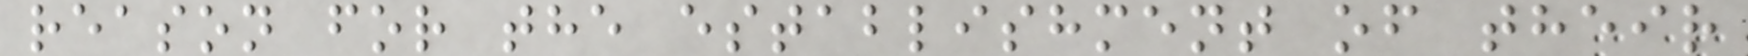reason for the establishment of their
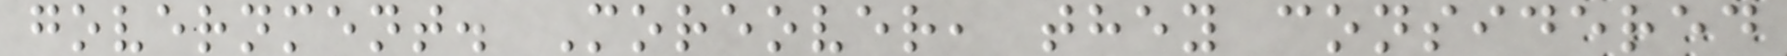government. Moreover, they considered
